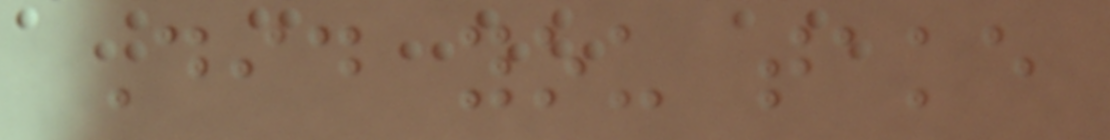Did you take
